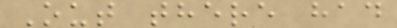Out there had
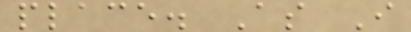place. As I
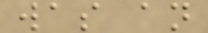was an
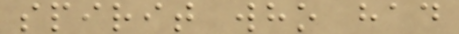spirit who had
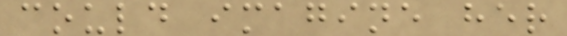could imagine her
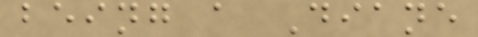being a Diane
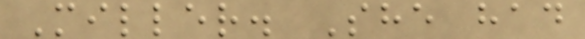Miller. She had
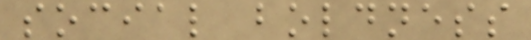social boldness
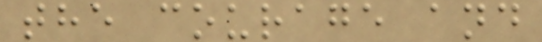the courage and
